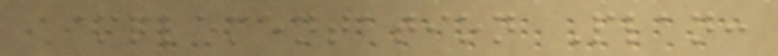Implementation Plan:
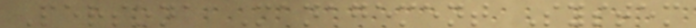Persona Management System
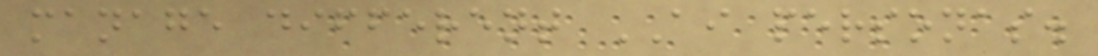manage different AI personas.
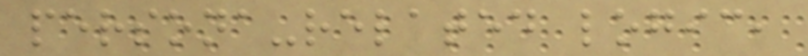persona-related logic,
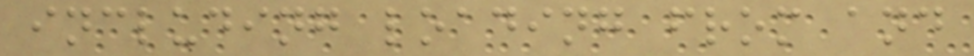including loading from and
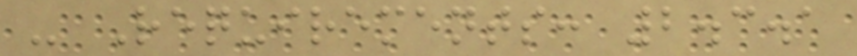- Requirements: 2.3.1
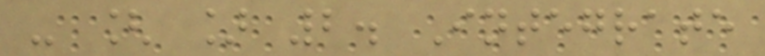- [ ] 2. Integrate
